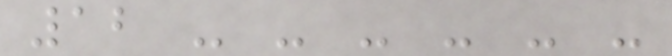12 - - - - - -
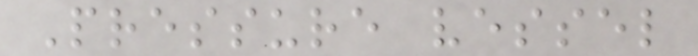Pressure vessel
